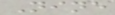Nine
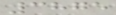3875
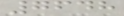7648
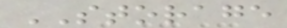STORAGE
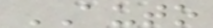AUTO
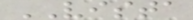VISTA
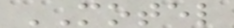MOTEL
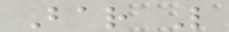Bar L
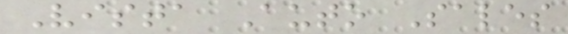Vista Auto Sales
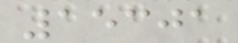15301
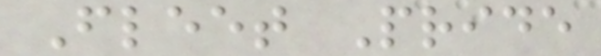Fleet Pride
